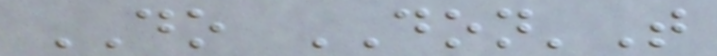DO DON'T
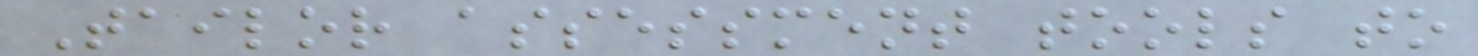Tailor assessment tools to
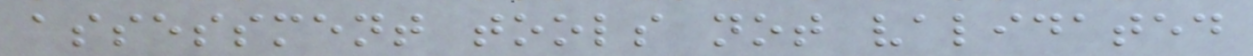assessment tools not validated
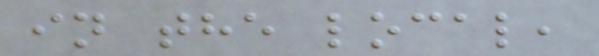in the local,
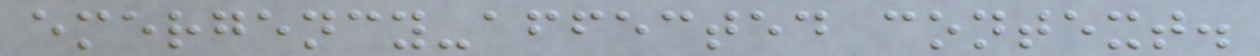emergency-affected context.
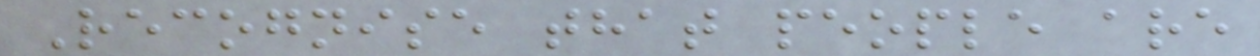Recognise that people are
